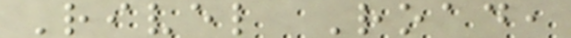Rivel Road,
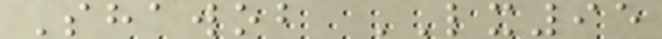Shawob LX95
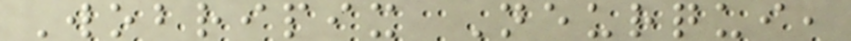Wobripix Neurqui,
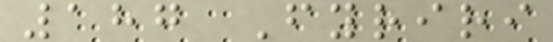187 Fyriri
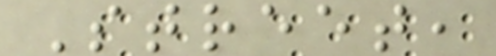Street,
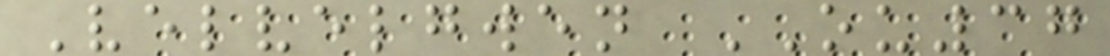Velvelgwen OU37
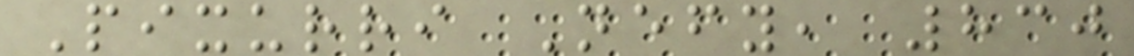Pixurri Nefy, 830
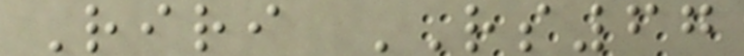Riri RS67
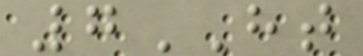7HT
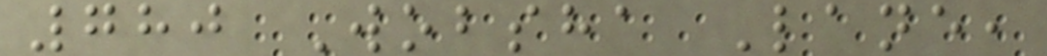780 Wobsha Lane,
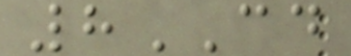8CD
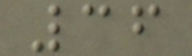36
